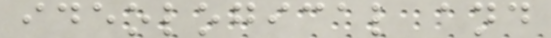ideological and
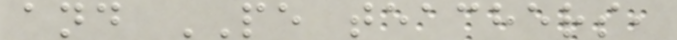and PE teachers,
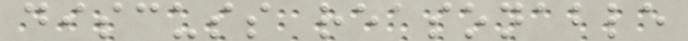discuss reasonable
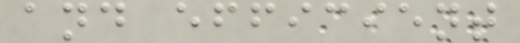and efficient
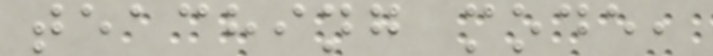teaching mode,
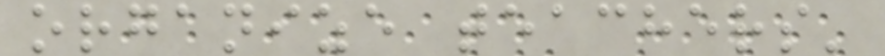organize teachers'
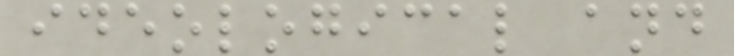ideological and
